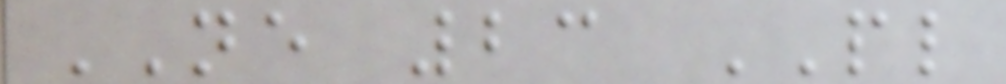NE 23 PL
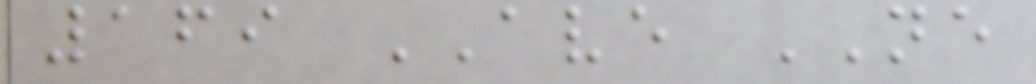169 AVE NE
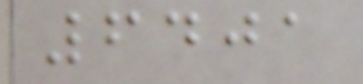6401
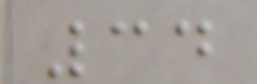34
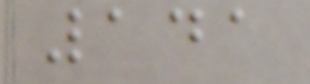141
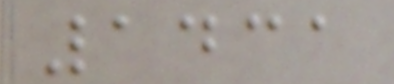1431
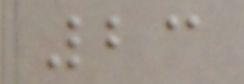23
